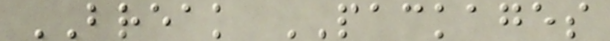BREAK PACKAGES
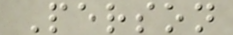Person
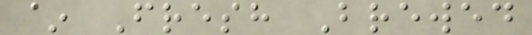~ Fresh Brewed
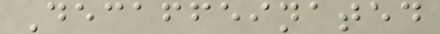Decaffeinated
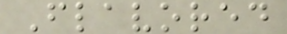Flavored
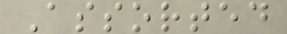Assorted
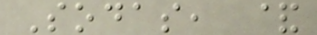Sodas, &
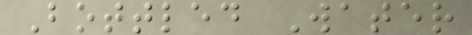Bottled Water
